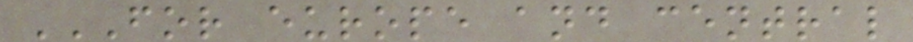FOR EUROPE AND CENTRAL
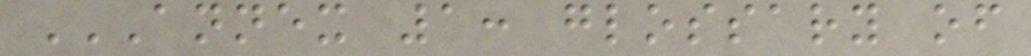ANNEX 1: GLOSSARY OF
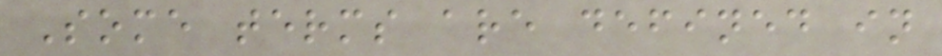Some terms are defined in
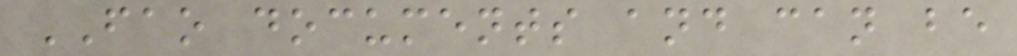FAO documents and can be
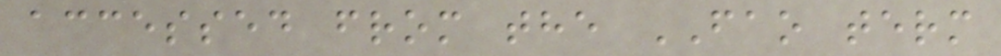accessed from the FAO term
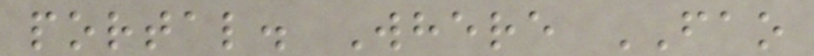portal. Where FAO
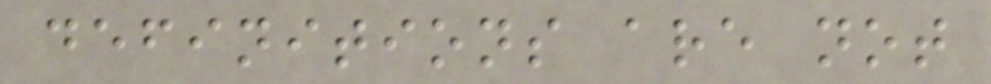definitions are not
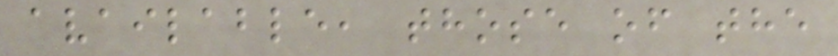available, those of the
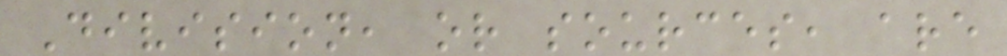Division, or sources, are
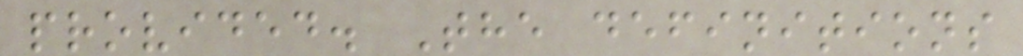provided. The definitions
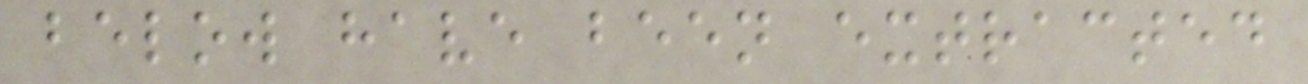below have been extracted
